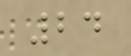24
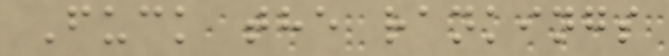Fuck the rankings
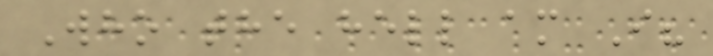Who the hell am I?
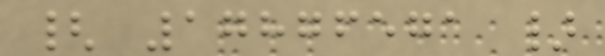{ 17876571 }
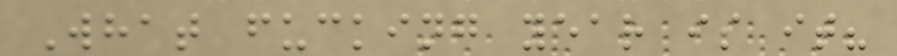What fucking year is it?
